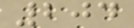204
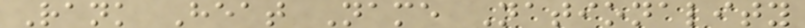Rank Heat Name Nationality
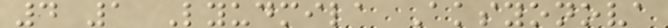4 1 Lyudmila Aksyonova
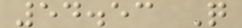54.53 Q
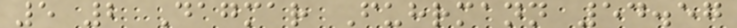5 2 Dagmar Fuhrmann 54.57
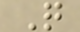Q
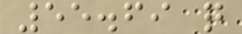55.69 q
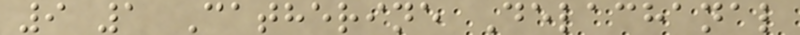9 1 Catherine Delachanal
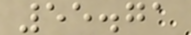55.71
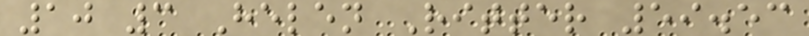10 3 Helen Ritter 59.53
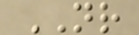NR
